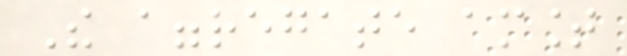The aggregate amount
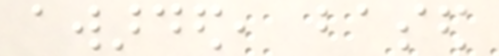awarded, based
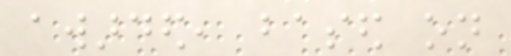awarded, based on
